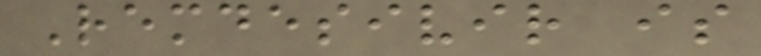Remdesivir is
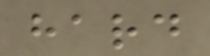hard
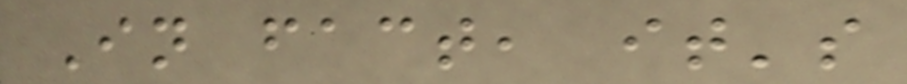In fact, it's
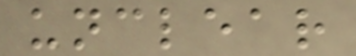unclear
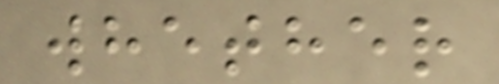whether
